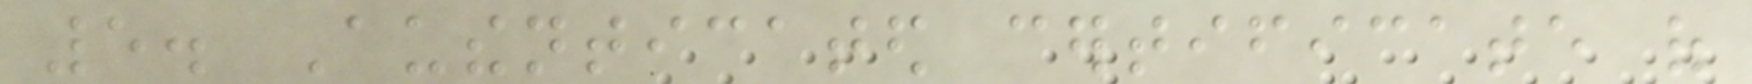5. Authenticated certificate of
